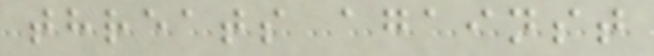threats against
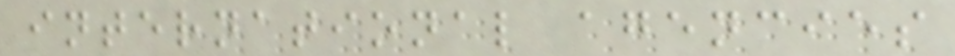international agencies
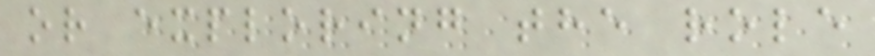or exploring the role
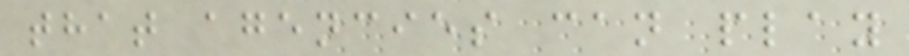that agencies can play
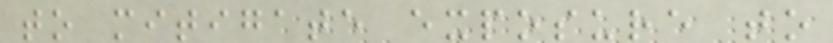to mitigate exposure to
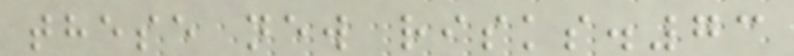these new risks.73
